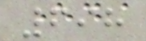698
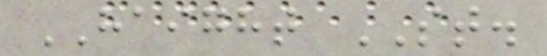HAIGHT ST.
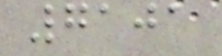7101
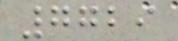7729
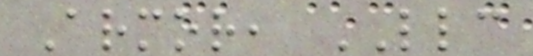Armor, LLC
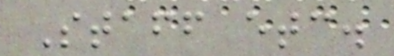Staff etc.
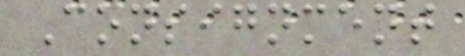Consignment
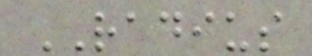RADIUS
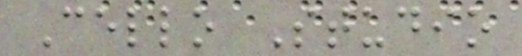Cello Studio
